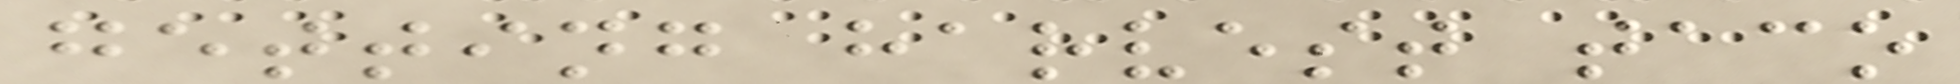getting harvest taco
